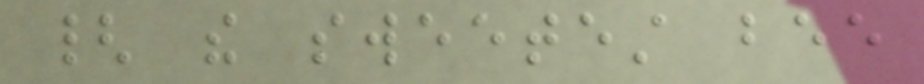{ the sweetest bee
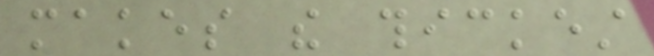makes the thickest
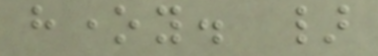honey. }
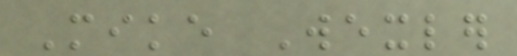Mike Wexler
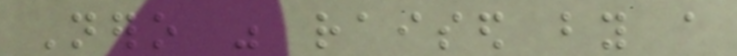Nero was raised by a
